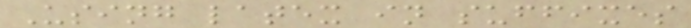Using latex in suffixes
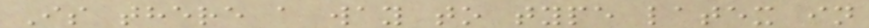Is there a way to type latex in
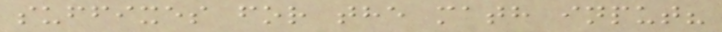suffixes for the math input?
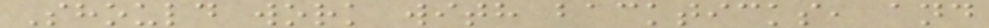Should work with backticks, and
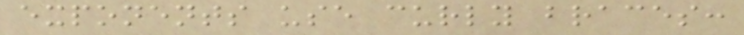exponents use curly braces:
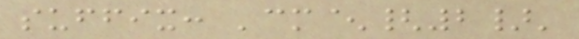suffix: 'cm^{2}'
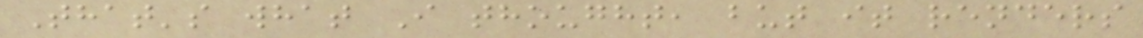That's what I thought, but it renders
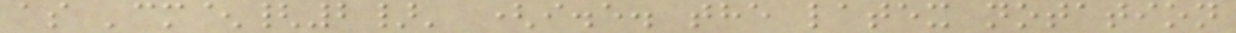as 'cm^{2}' (i.e. the latex notation
